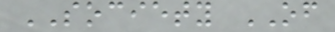SOCIETY OF
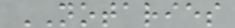NOTARIES
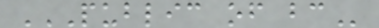PUBLIC OF BC
